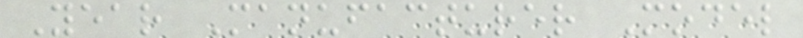Year Manufacturer Model
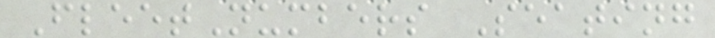FleetNumbers Seating
